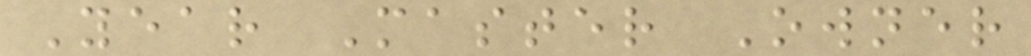Year Master Owner
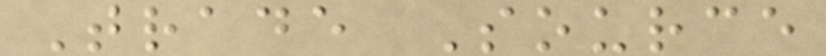Trade Source
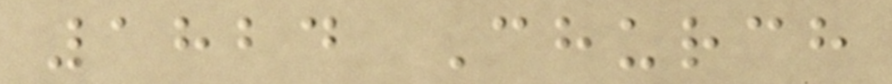1824 Church
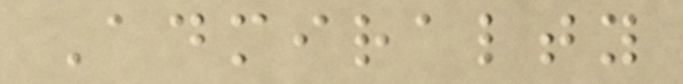Admiralty
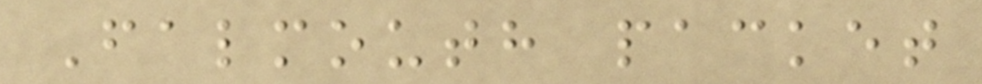Falmouth packet
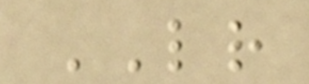LR
